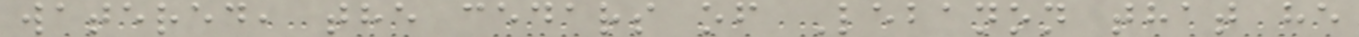watered, the cedars of Lebanon that he
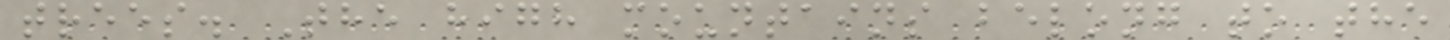trees. The high mountains belong to the
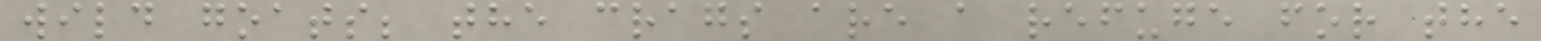wild goats; the crags are a refuge for the
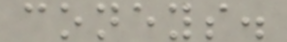coneys.
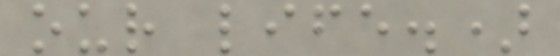our life.)
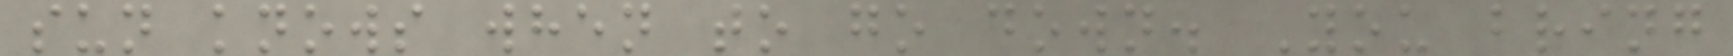sun knows when to go down. You bring
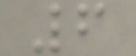6
